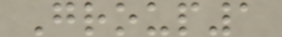Group1
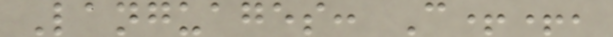Languages: C++,
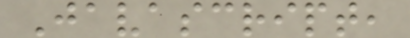Javascript,
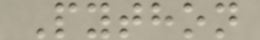Python
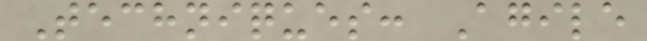Techniques: Agile
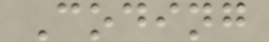Coding
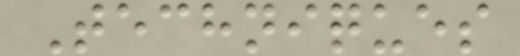Techniques
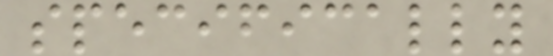specifically
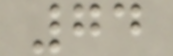74
